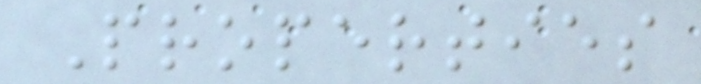Properties
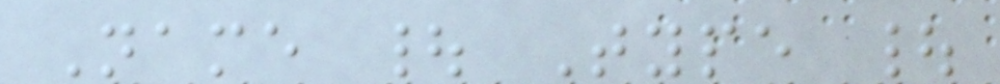Name | Type |
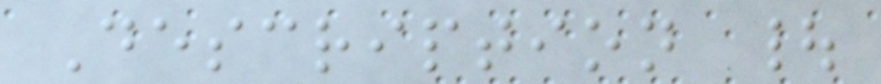Description |
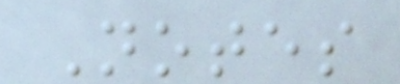Notes
